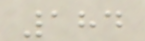184
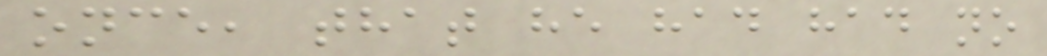once, that he had had no
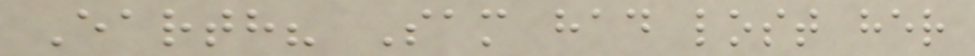Earth? Sam had lost her
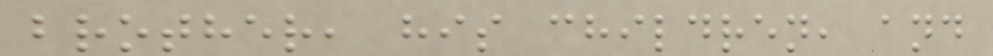brother, his children, and
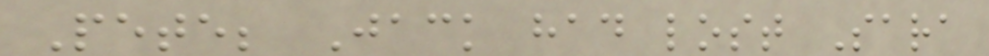Pete; Jack had lost Sara
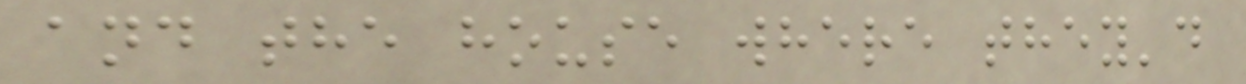and the house where they'd
